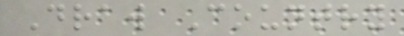Draw Country
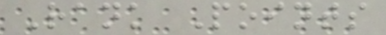Rank Points
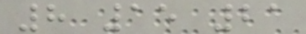8 15 21
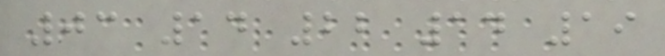03 14 22 14 19
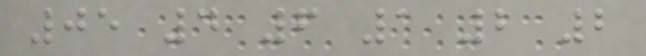05 4 6 1 2 2
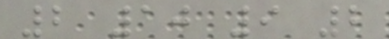2 10 9 2
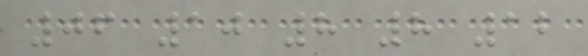06 10 8 8 12
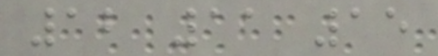12 11 15
